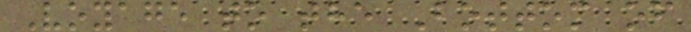Voyage to the Bottom of
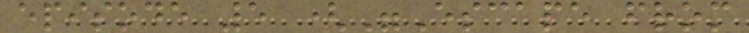episode 5 ("Escape from
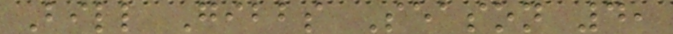Bill Gibbs Season 4,
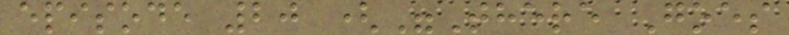episode 20 ("There Goes
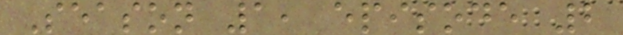Season 1, episode 2
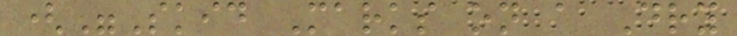("Skid Marks on a Dry
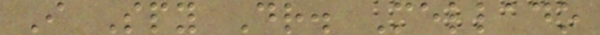I Spy Dr. Mellado
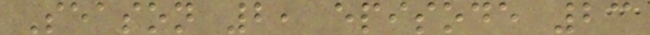Season 2, episode 23
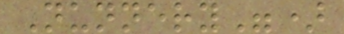Nunnery")
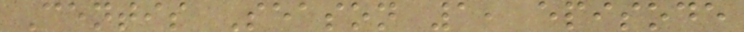Centis Season 1, episode
